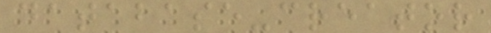database-creator
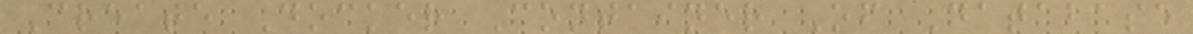Create Docker Container Of Database
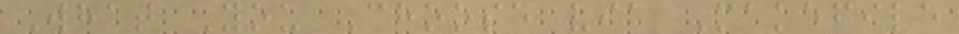What You Choose via Makefile
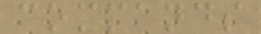commands
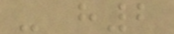- h2
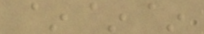~~~
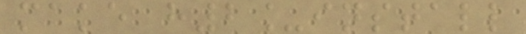make h2_install
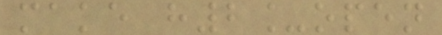make h2_open
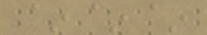~~~
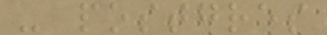- postgres
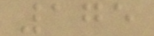175
